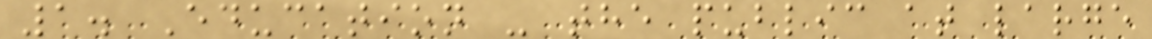1. Education - the public at large
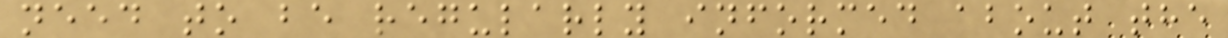need to be regularly informed about the
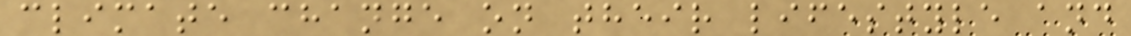climate change on their lifestyle and
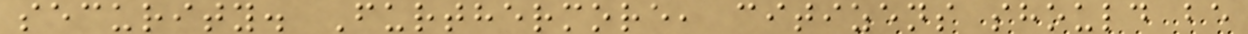security. Furthermore, citizens should be
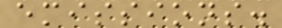emissions.
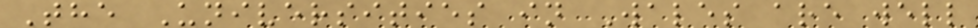The Universities in Wales are well
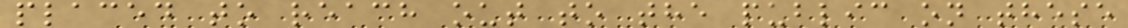placed to reach out to the public on these
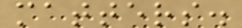matters.
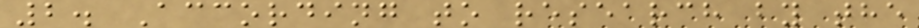2. According to research by the
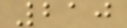210
